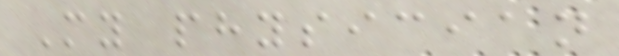My physician
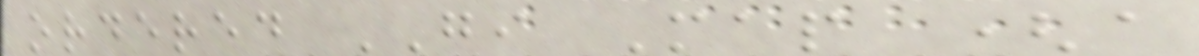ordered GI Map (a
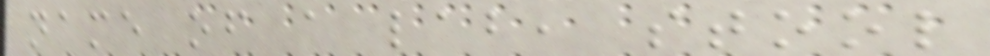name of a lab, stool
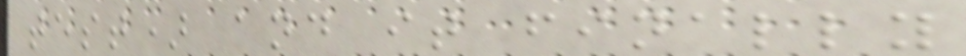test) and it finally
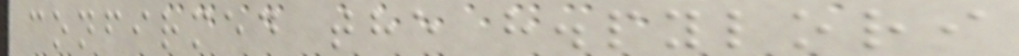confirmed the h.pylori
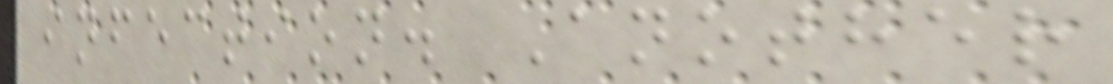infection. Another
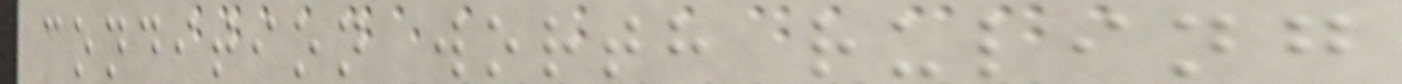condition worth ruling
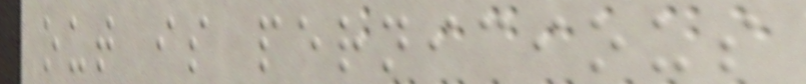out is pernicious
